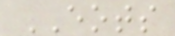EOTS
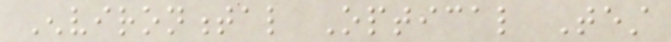Environmental Optical Test
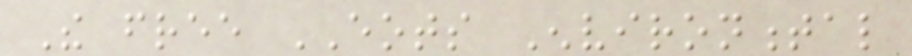The free EOTS Environmental
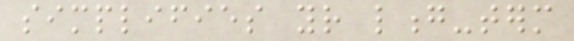simplifies your long-term
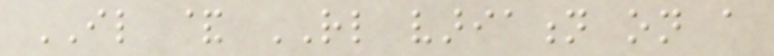IL & RL variation on a
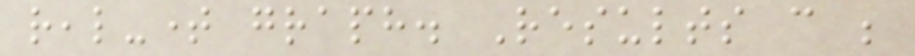real-time graph. Results can be
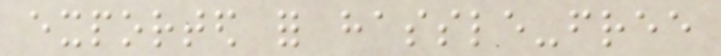exported for hassle-free
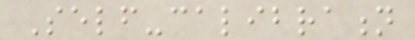Self-calibration
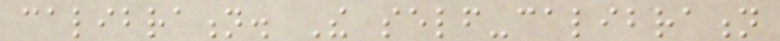calibration. The self-calibration
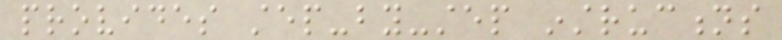provides step-by-step instructions
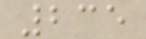235
